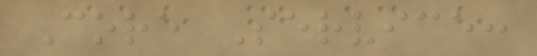Core Service:
